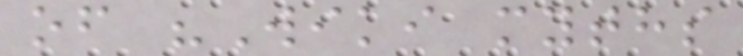of "Wiki myths
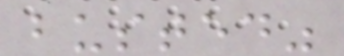busted"
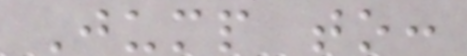Jump to:
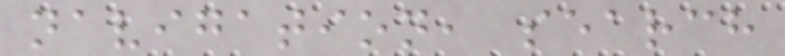navigation, search
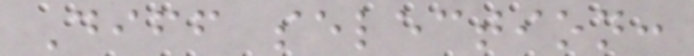Diff selection:
